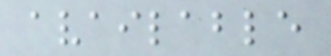available
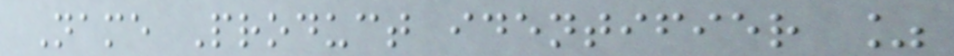Name Product identifier %
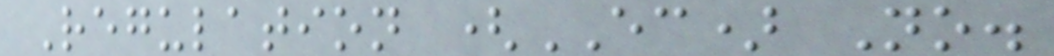Regulation (EC) No.
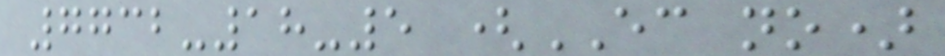7732-18-5 (EC no)
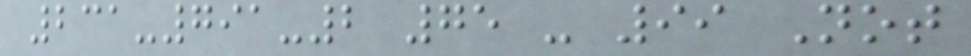231-791-2 75 - 99 Not
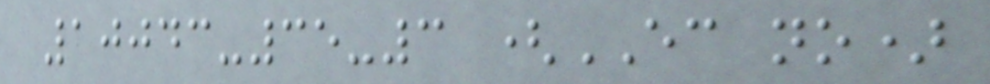10043-35-3 (EC no)
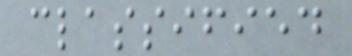classified
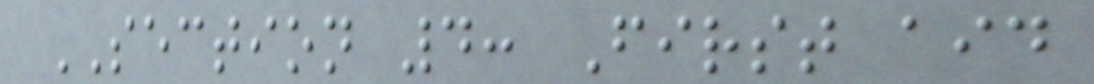SECTION 4: First aid
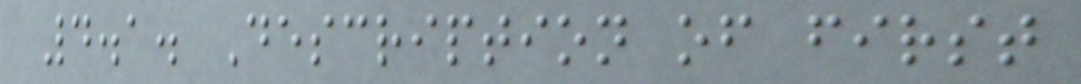4.1. Description of first
